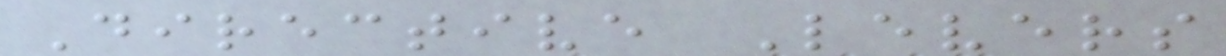Directive Levers
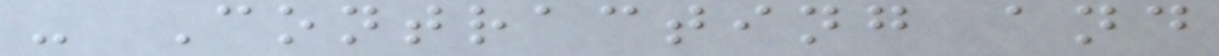- Contracting and
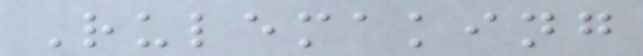Rulemaking
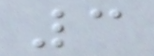3
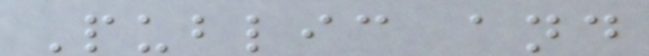Public and
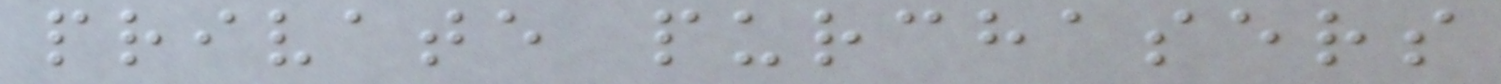private purchasers
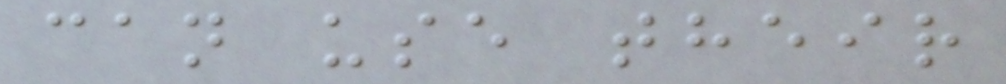can use their
